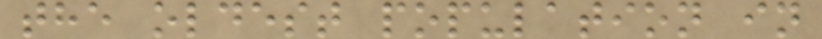the oldest population in
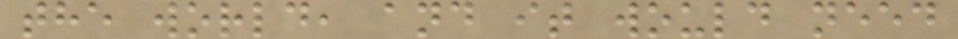the world, and it would need
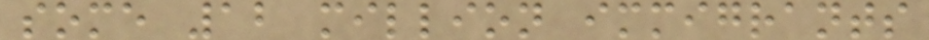some 12 million immigrants
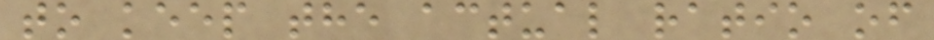to keep the actual ratio of
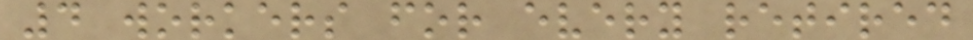4 workers for every retired
